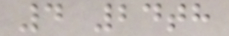4 24th
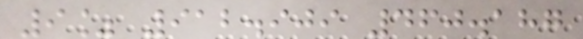9% 912.909 460.187
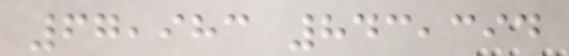67,983 843,394
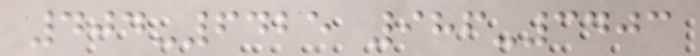404-6425 986-3403
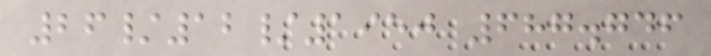26/12/1950 687.746
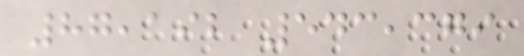87,192 543,379
